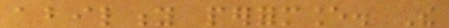ability performance. The
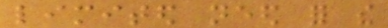limited need for the
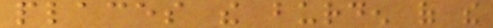places the burden of the
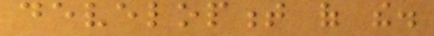development of the.
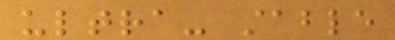ultra- stable
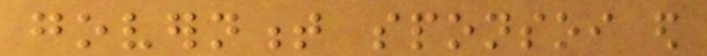government sponsoi ed
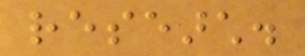research.
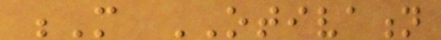M OTIVATION
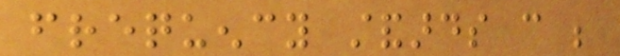frequency standards can be
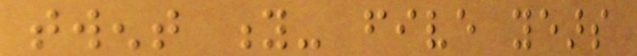twent y- five years
